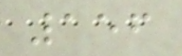156
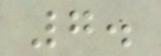7.
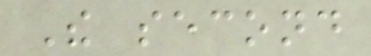The second
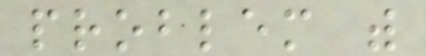problem with
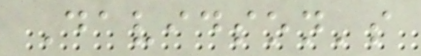Davidson's
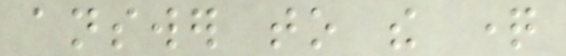answer to the question
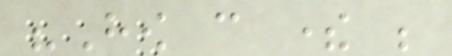"How can there be
